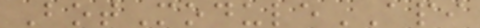BotModuleAPI
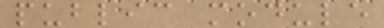public module
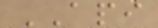API
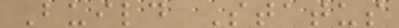Build Status
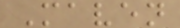Maven
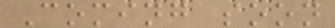Coming soon
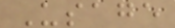Usage
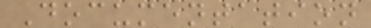Documentation
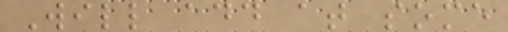Will add at some
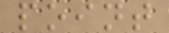point
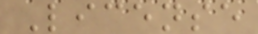License
